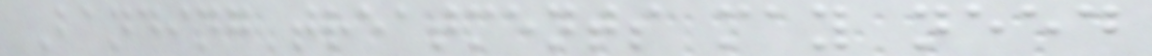Banding treatments may need
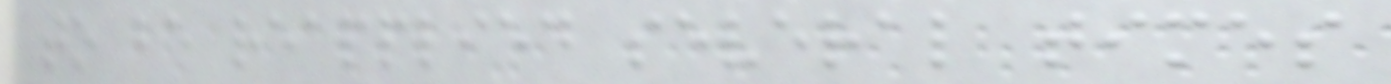to be reapplied several times
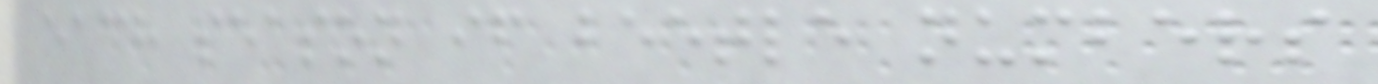each season if beetle numbers
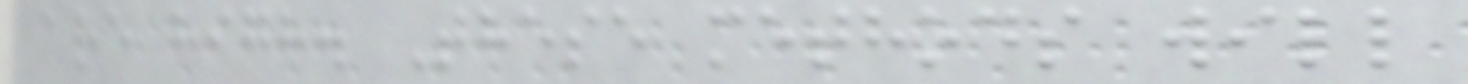are high. These methods will
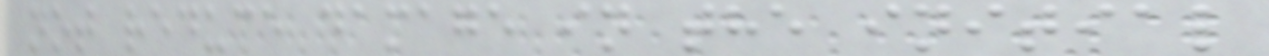not reduce damage in the initial
